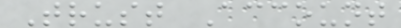Trust Account
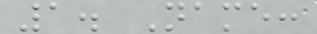1. Name:
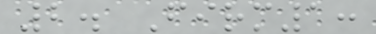2. Firm1:
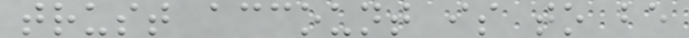trust account is to be
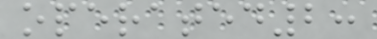operated2:
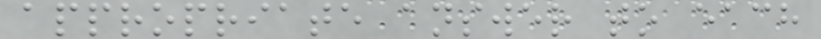appropriate answer to each
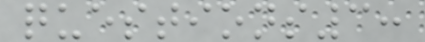questions3:
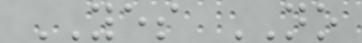YES NO
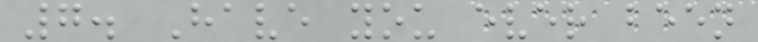7. Have you ever been
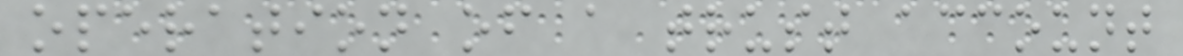operation of a trust account
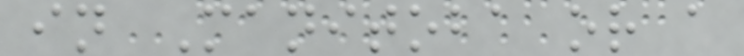in Manitoba or a
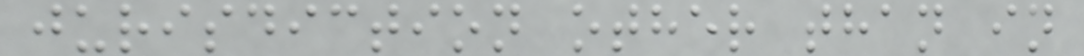jurisdiction other than in
